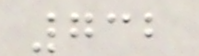732
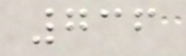736
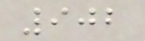902
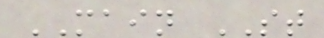MAIN ST
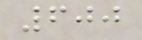600
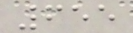655
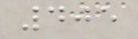405
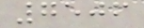7506
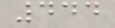444
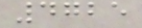4725
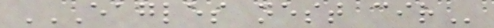EAGLES NEST CIR
